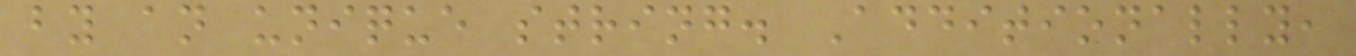by an unique string. Additionally,
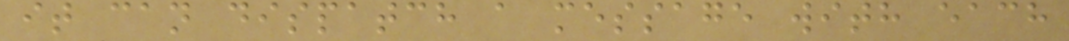it can dispatch a message with each
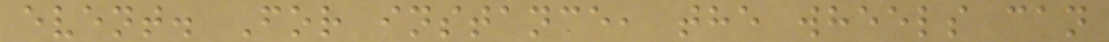event. For instance, the wheels can
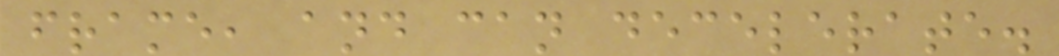frame, and can decelerate.
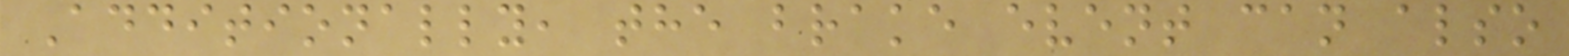Additionally, the brake event can also
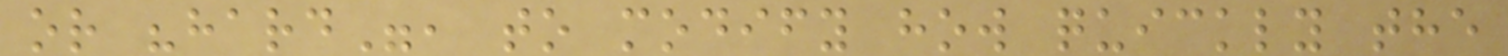or "hard", to modify how quickly the
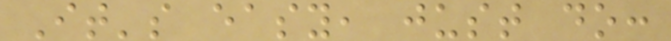It's easy, just do:
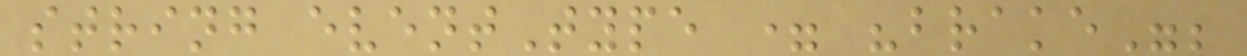string eventType = "brake";
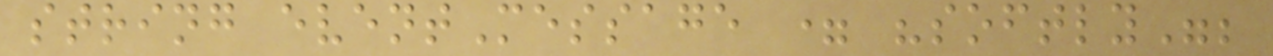string eventMessage = "softly";
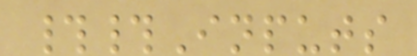##Inputs
